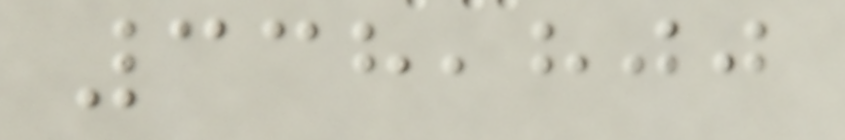338,800
